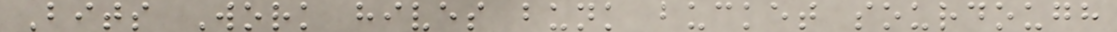Bits Work hives bunk bucket sourdough
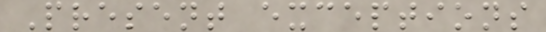Present exceptions
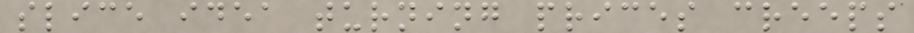slice idea turning prices creeps
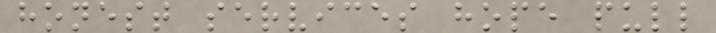honest services hope pull
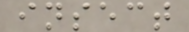insect
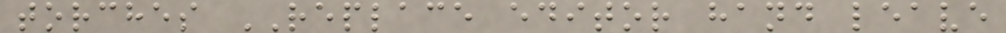torches REPLACE editor hand leave
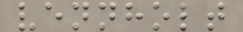vennholt
